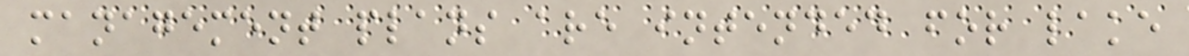management plans are intended for lake
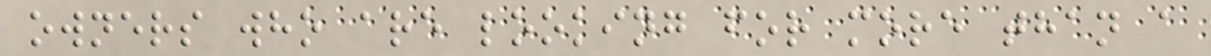owners who are looking for more than a
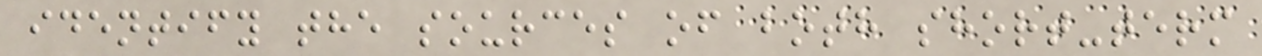identify the sources of both short-term
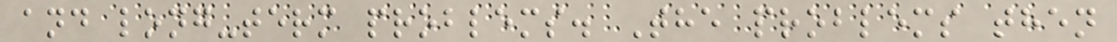and long-term problems. The problems then
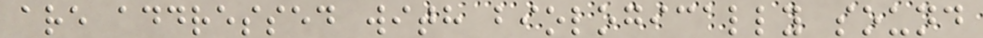are addressed with biologically sound
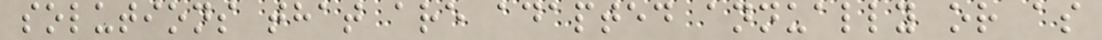solutions that are adapted annually or as
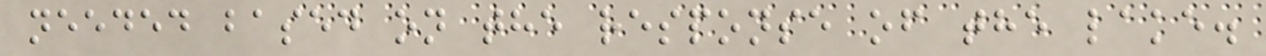needed based on the response of the lake.
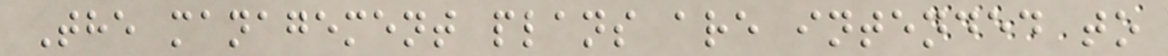The management plans are intended to
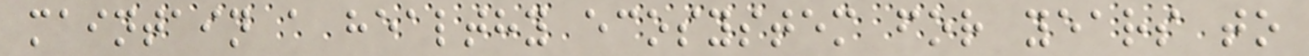maintain a healthy ecosystem for years to
